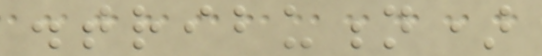distribution)
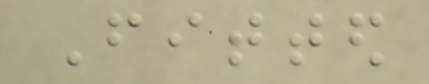Fitted
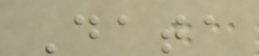Data
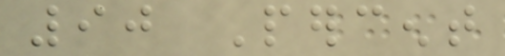90 Percent
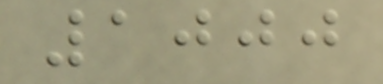1000
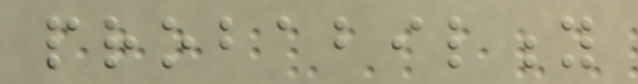probability
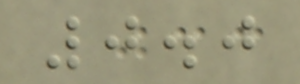0.0
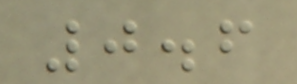0.6
